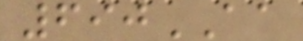690AA
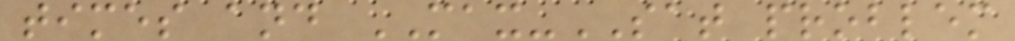times and MAX-SAT problem
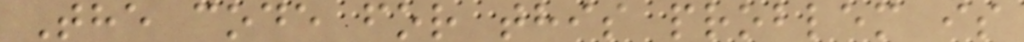The code for this problem is
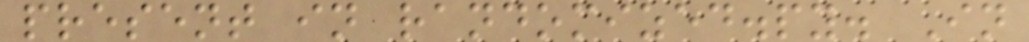present in randomized.py. In
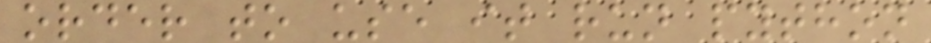order to use it run python
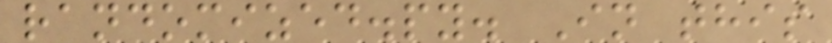randomized.py. In this
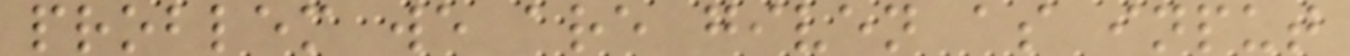problem we are given as input
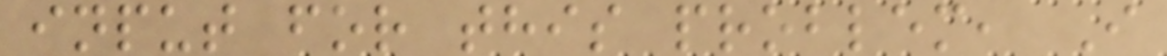input for this problem, I
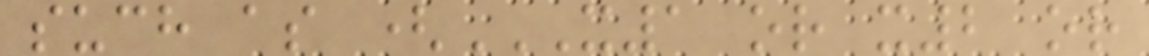such as (X1 OR X2 OR
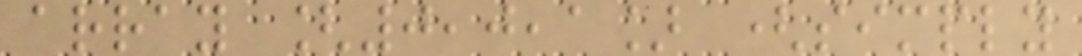array [0,0,1] (simply
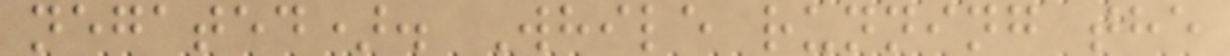negated). While running the
